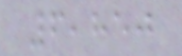6,850
